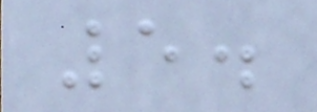5.
